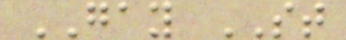GAY ST
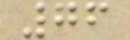76
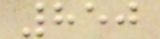850
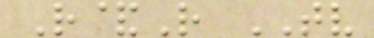R&R TV
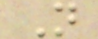N
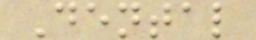Dental
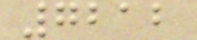7212
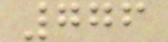776
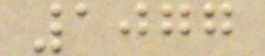1077
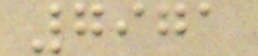7971
